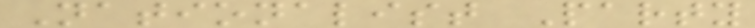Nationalist Party
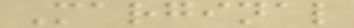Marginal
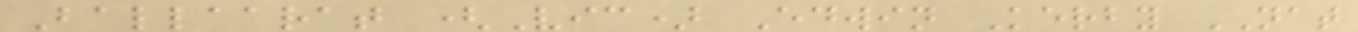Ballaarat (Vic) Edwin Kerby NAT
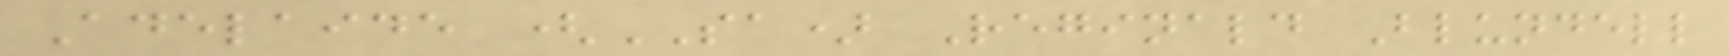Adelaide (SA) Reginald Blundell
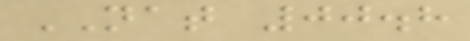NAT 00.8
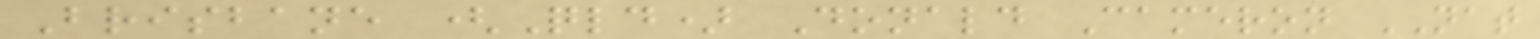Brisbane (Qld) Donald Cameron NAT
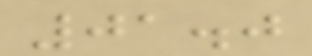01.0
